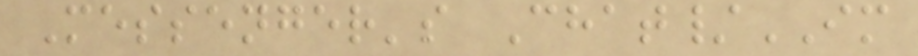Messenger's Chat/IM
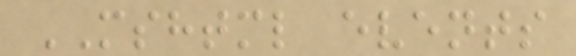MSHTML events
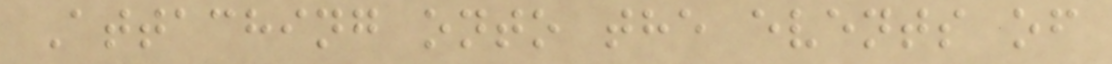Attaching onto the events of
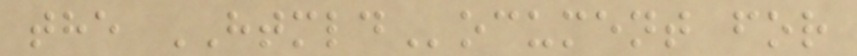the HTMLDocument for
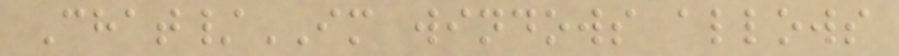Chat/IM windows allows
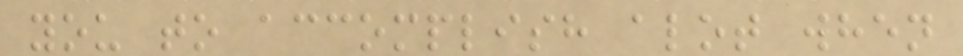you to accomplish alot when
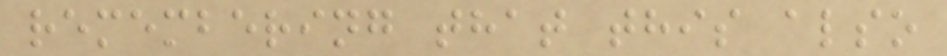remembering that this also
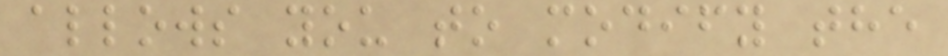allows you to modify the
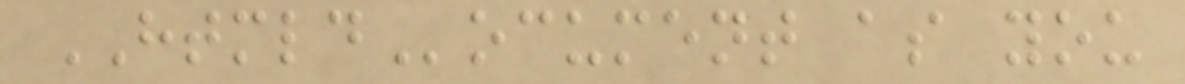HTMLDocument as you
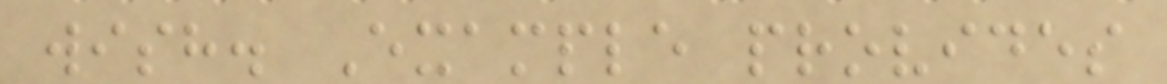wish. Example provides
